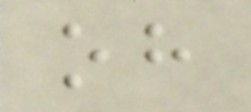oh
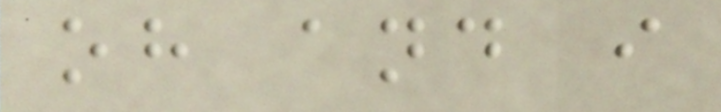oh and i
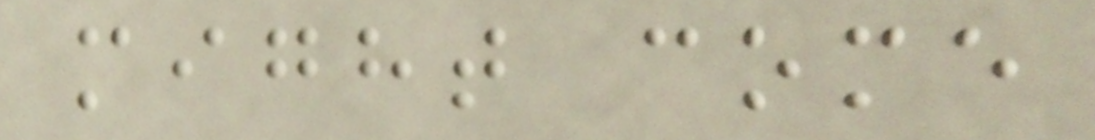might come
